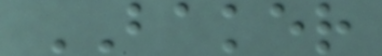BAKER
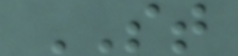ST
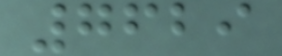7629
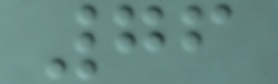76
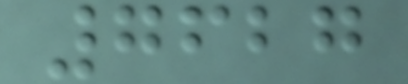7627
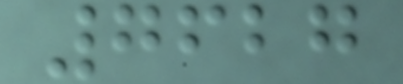7627
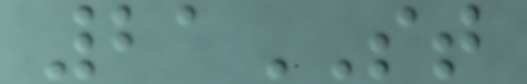21ST
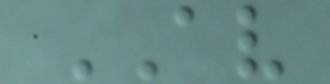AV
